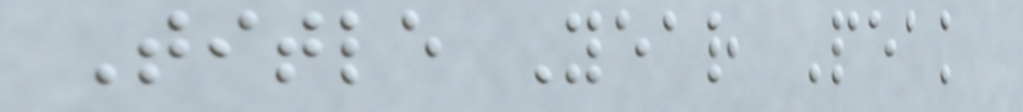Title Year Peak
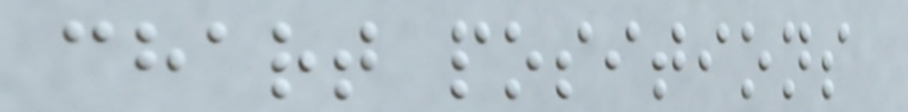chart positions
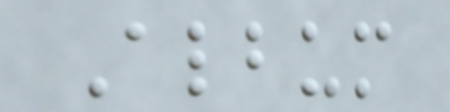Album
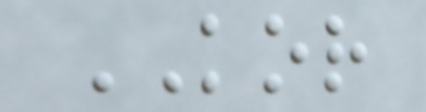KOR
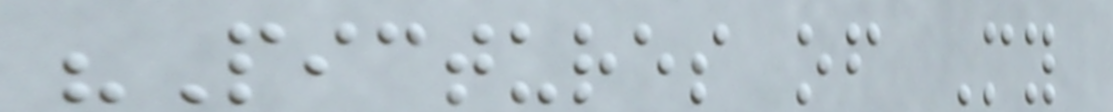"Pictures of My
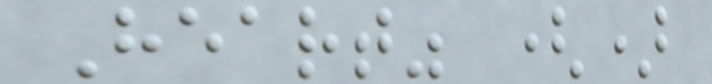Heart" ()
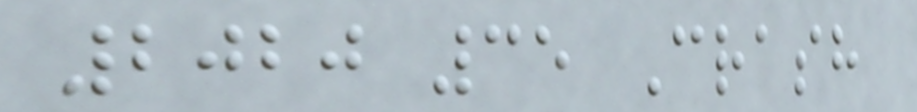2020 35 Crash
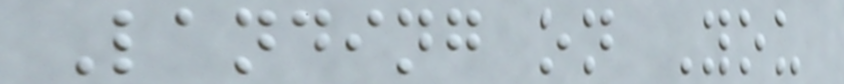Landing on You
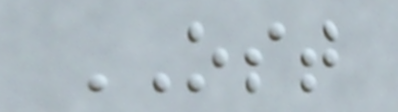OST
